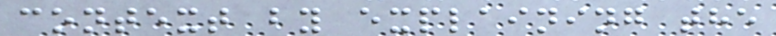context by explaining the
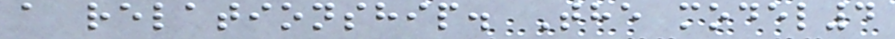a relationship. The model4
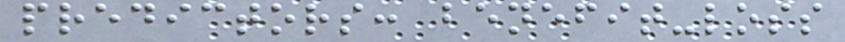predictors: benefit-loss
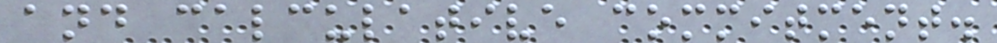and calculative commitment.
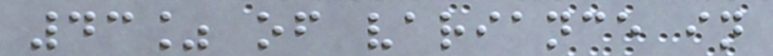43% of variance in
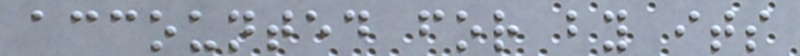accounted for by its
